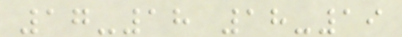17-18 18-19
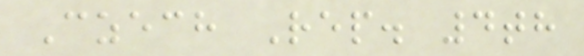Czech Rep. 4th
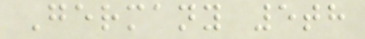Germany 5th
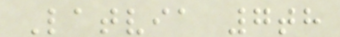Latvia 7th
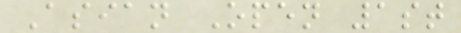Asian Open 1st
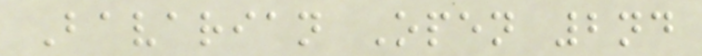Bavarian Open 2nd
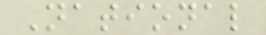National
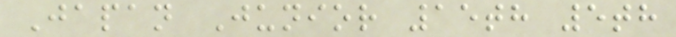Japan Junior 15th 5th
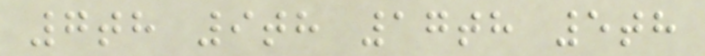7th 9th 17th 5th
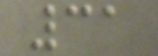31
